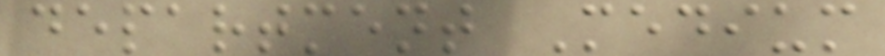department Medium
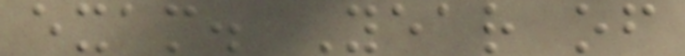exam. Year of
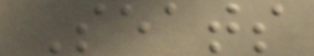Seats
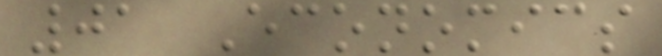01 Economics
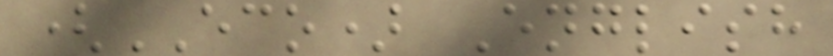(ECO) English
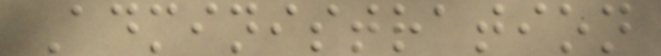Administration
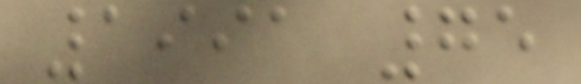1991 75
